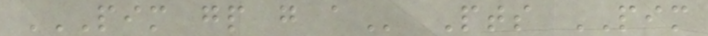PIM GP G A Pts PIM
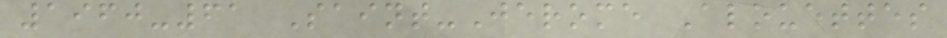1960-61 Saint-Jerome Alouettes
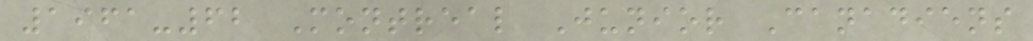1961-62 Montreal Junior Canadiens
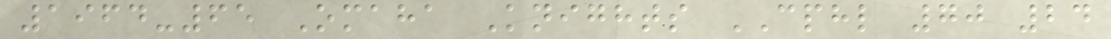1964-65 Omaha Knights CPHL 70 24
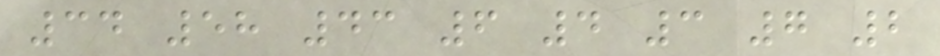34 58 43 6 4 3 7 2
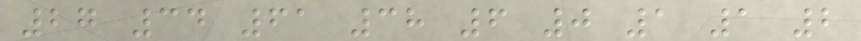27 34 61 38 6 0 1 1 2
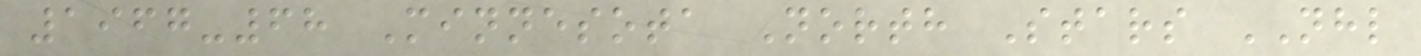1967-68 Minnesota North Stars NHL
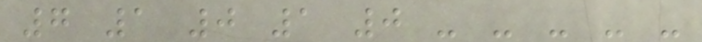7 1 0 1 0 - - - - -
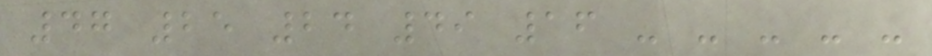47 25 24 49 16 - - - - -
